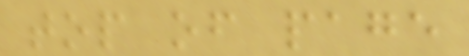top of page
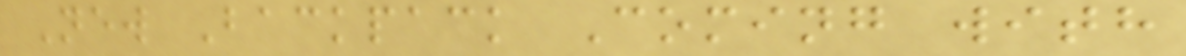New Backpack Coming with
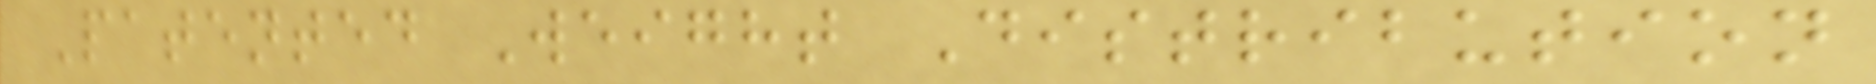Patented Weight Distribution
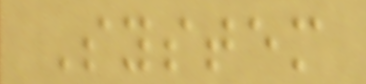System
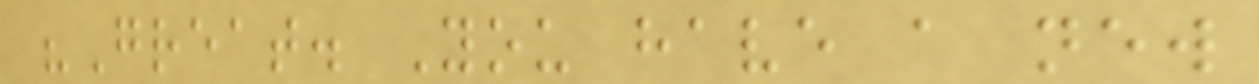"Great. You have a new
